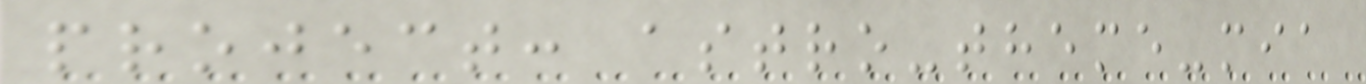project: astro-theme-mia
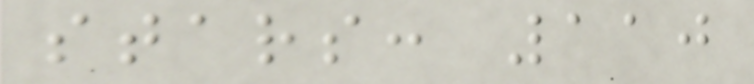stars: 110
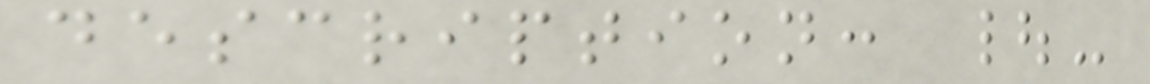description: |-
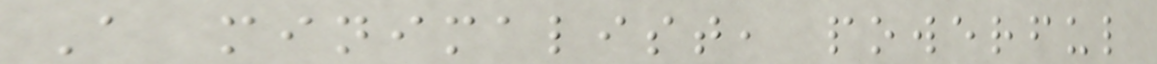A minimalist, powerful
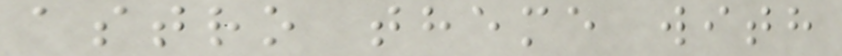astro theme with
